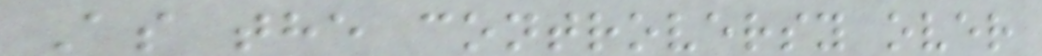As the controversy over
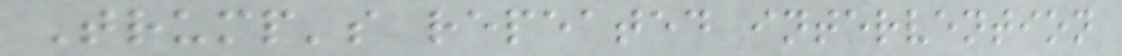Trump's repeated intervention
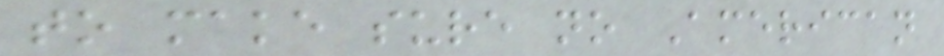to make sure no American
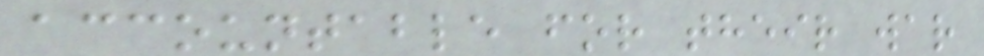accountable for their war
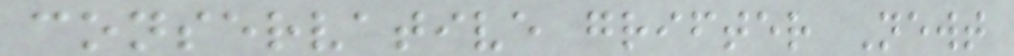conservative grifter Newt
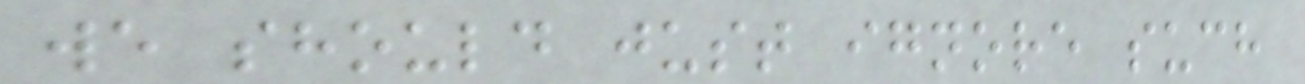we should just ignore such
